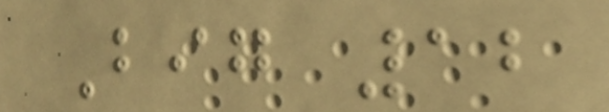Big 12
